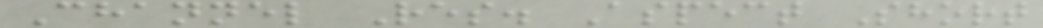Channel Res. Aspect Short
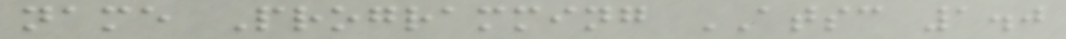name Programming ATSC 1.0
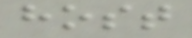host
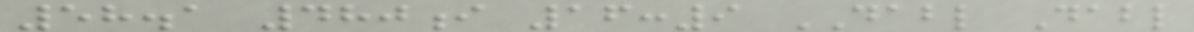58.1 480i 16:9 DABL Dabl
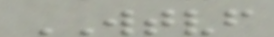WTVF
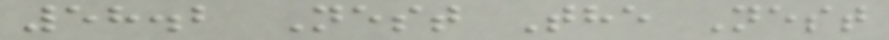58.2 Nest The Nest
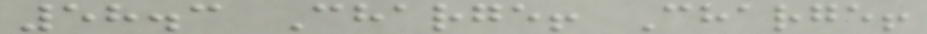58.3 Charge! Charge!
